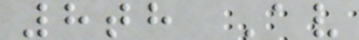8th Av
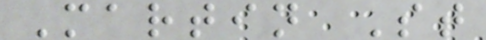Martin St
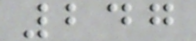247
